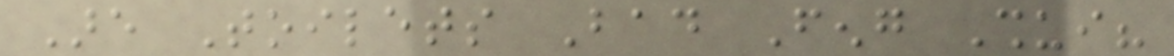Are Toilets Bad Feng Shui?
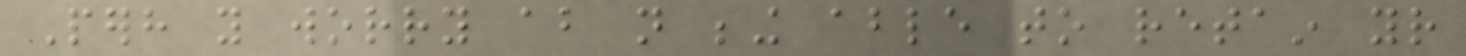Perhaps you worry about not being able to retain your
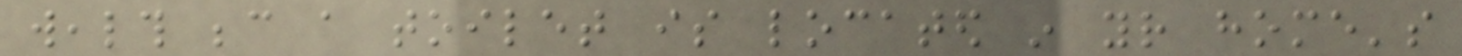wealth because a toilet is located in your home's
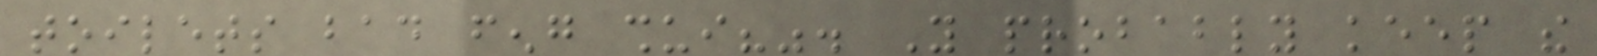toilets bad feng shui?". You probably keep the
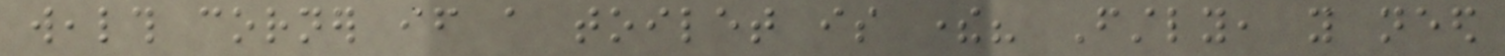wealth corner if a toilet is there? Firstly, you need
